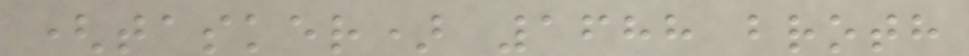(tasker) 1688 broth
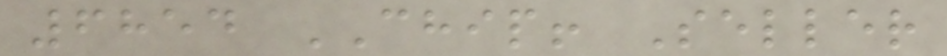6854 CHIP! Seller
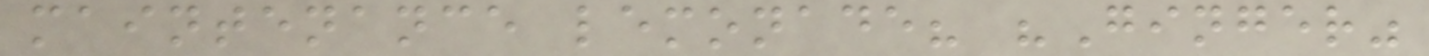maintenance lemonade? "Ginger"
